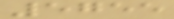5755
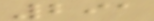291
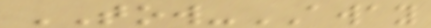TOW-AWAY
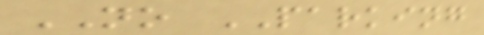NO PARKING
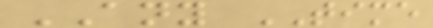ANY TIME
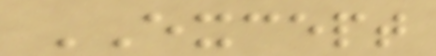EXCEPT
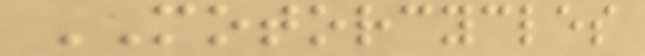MOTORCYCLES
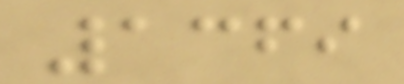1369
